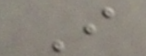I
